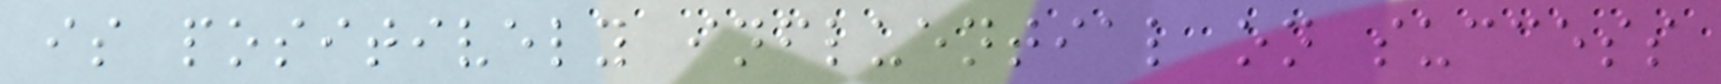is positively influential on success
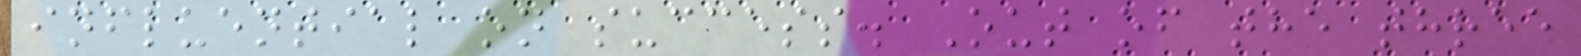influential on success. Out of the three
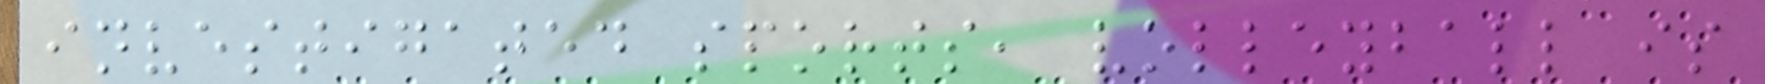investigated sports, volleyball is
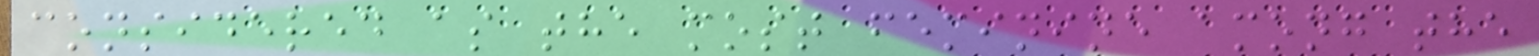considered as the most feminine among the
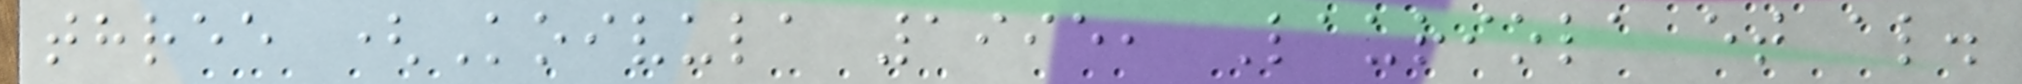three (Koivula 1995, Lauriola et al.
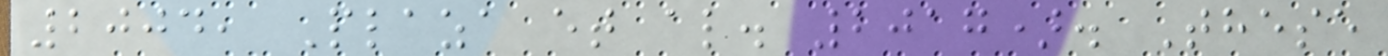2004, Plaza et al. 2017). These
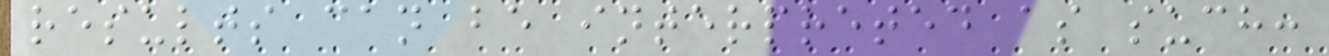results can be interpreted as such:
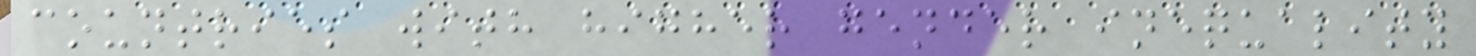countries with higher gender inequality
